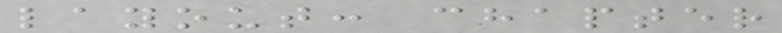layout: chapter
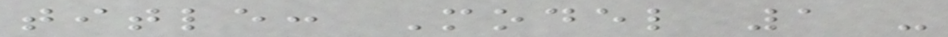title: Model 1 -
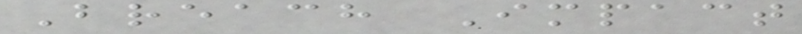Breach Impact
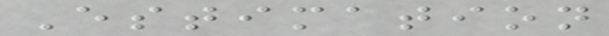Estimation
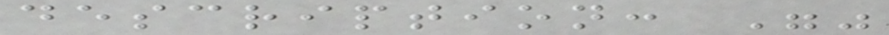description: ""
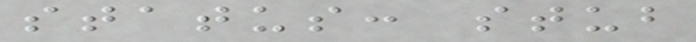status: stub
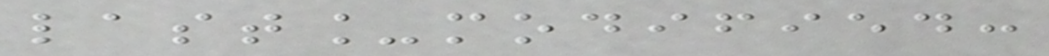last_modified:
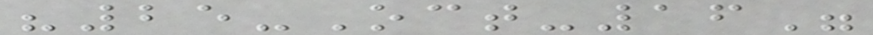"25-Oct-16"
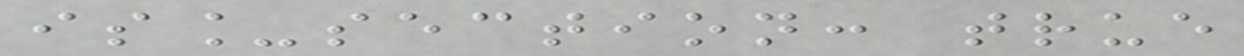is_section: true
